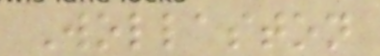Wollaston
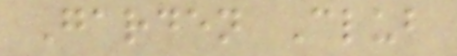Garden Club
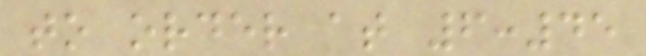to order at 6:45
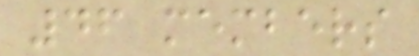46 members
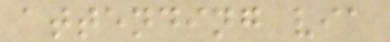attending via
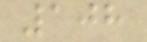108
